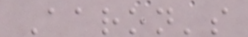Aaron's
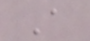A
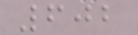602
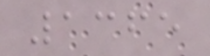1365
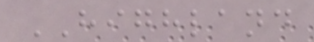HIGHLAND
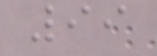99
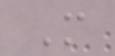M
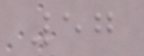57
